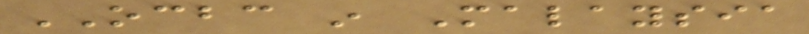OCBC in Malaysia
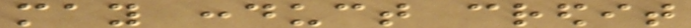may conduct credit
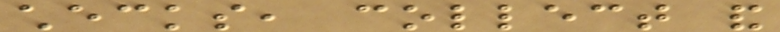checks, collect and
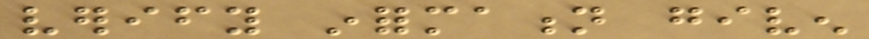verify information given
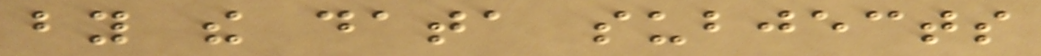by the data subjects
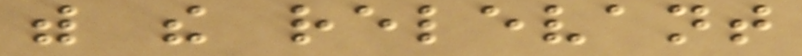with the relevant
